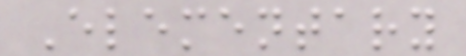Elementary
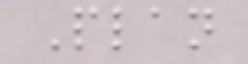Plan
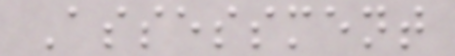Assessment
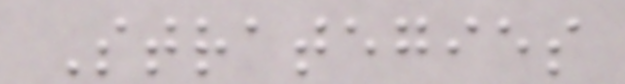Strategies
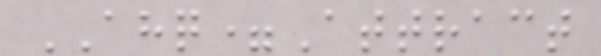AHQ=Attract
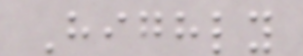Highly
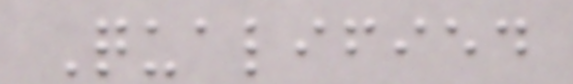Qualified
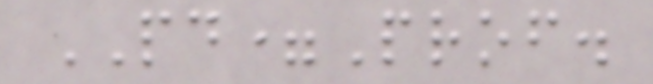PD=Prof.
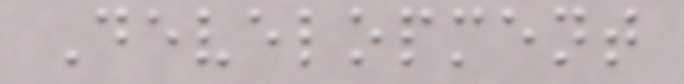Development
